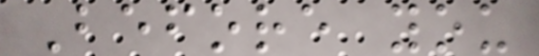Before you
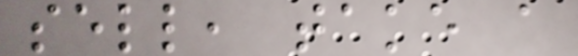sell, take a
